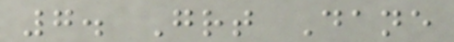7. Great Dane
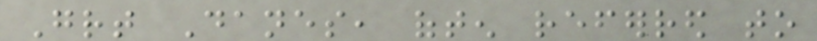Great Danes, often referred to
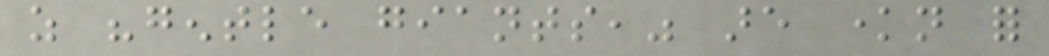as "gentle giants," are known for
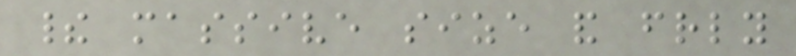their massive size and friendly
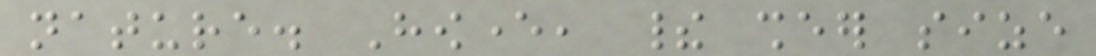nature. However, their sheer size
